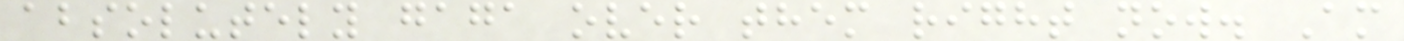absolutely gaga over them right now. Am
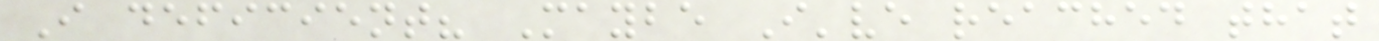I deficient? Maybe I've reached that
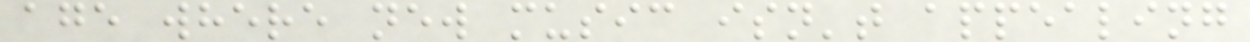age where new music isn't appealing
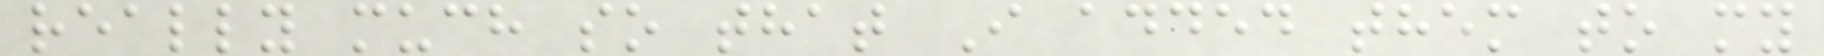really much so that I added them to my
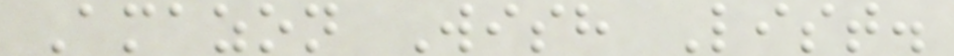Amazon Wish List.
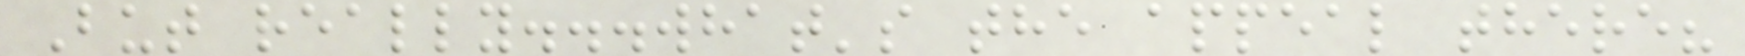But really...what's the appeal there?
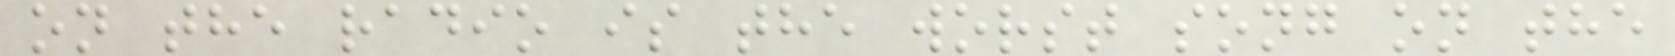on the radio is the worst song on the
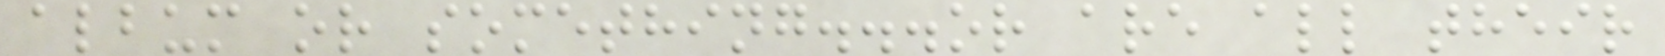album or something...or are all their
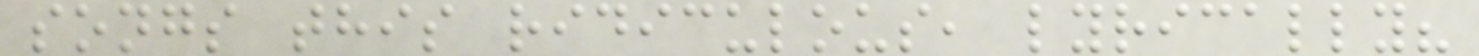songs this ridiculous, lyrically?
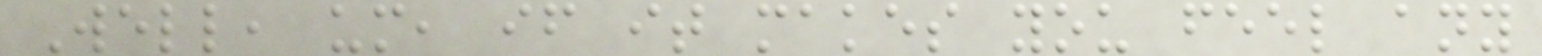Well, um, if it makes you feel any
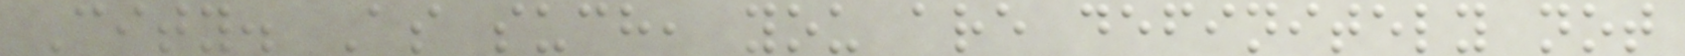City. As such, you are definitely not
